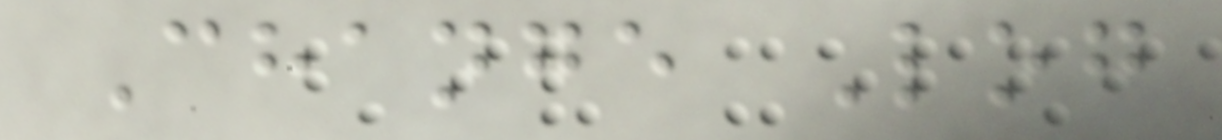Change Log
